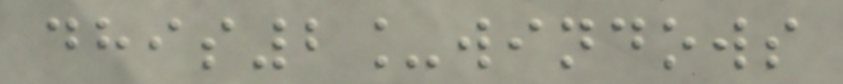dhis2_windows
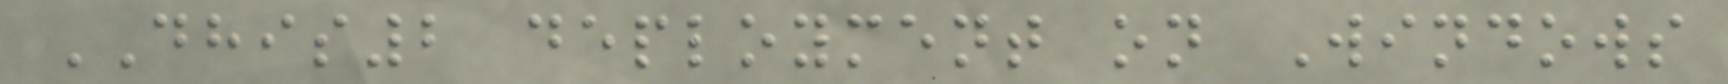DHIS2 deployment on Windows
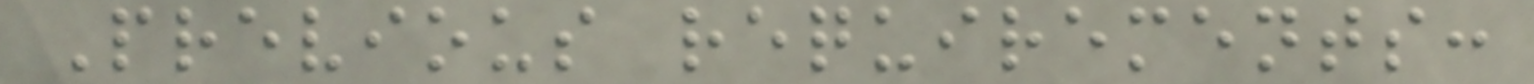Previous requirements:
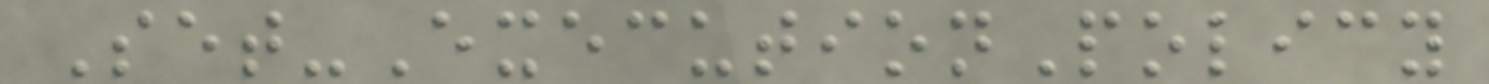Set-ExecutionPolicy
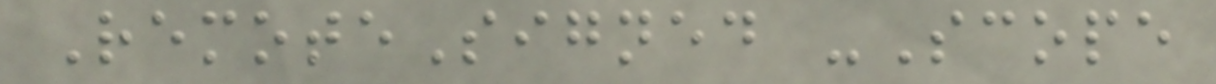RemoteSigned -Scope
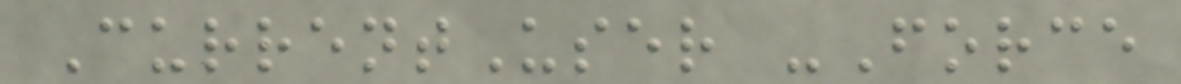CurrentUser -Force
